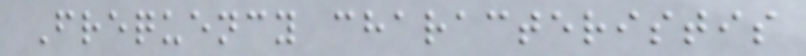Frequency characteristis
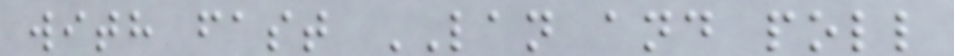with fast LAN and poll
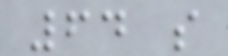64 s
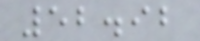52.92
